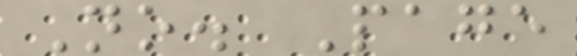No. Page
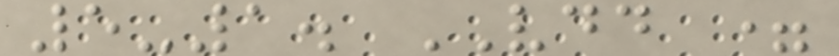5-1. VDD =
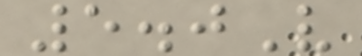5.0V
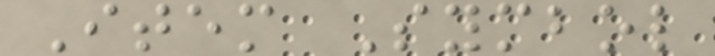Item Symbol
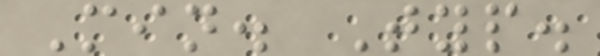Min. Typ.
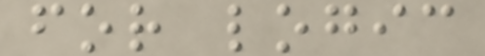for logic
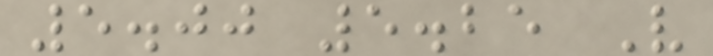5.00 5.25 V
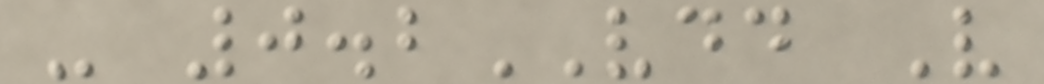- 0.2VDD V
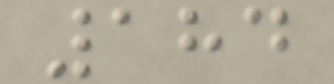184
